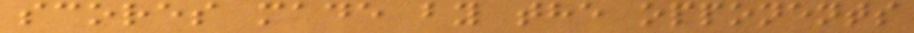scores made by the opponents
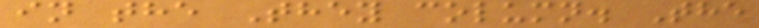in the They column. The
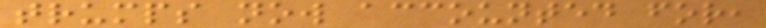trumps now accounted for,
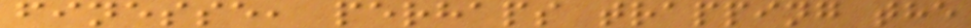finesse, perhaps trapping the
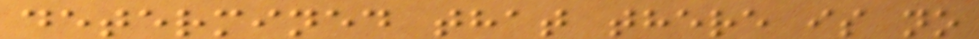determined that there is no
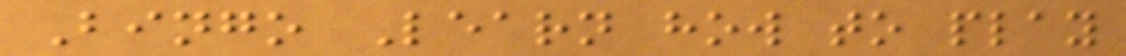Bingo Learn how to play
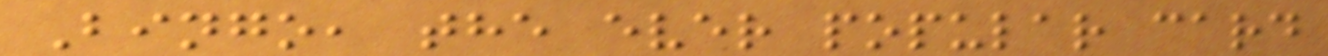Bingo, the ever popular card
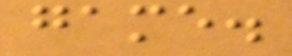game.
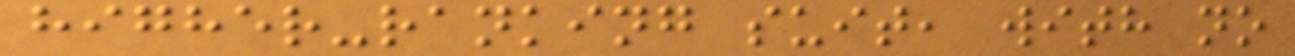higher-ranking suit, with no
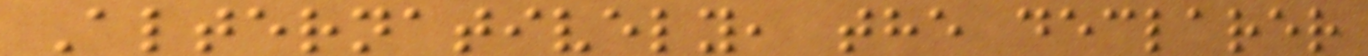Alternatively, the declarer
